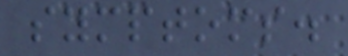symptoms.
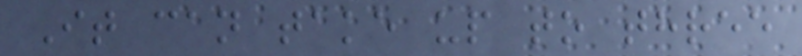It can take up to three
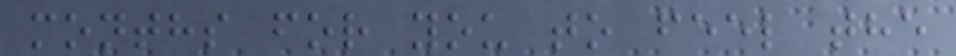months for you to feel the
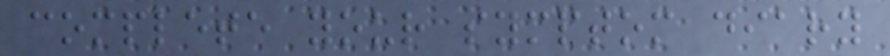complete your symptom diary
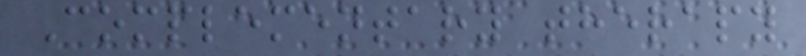Complementary therapy
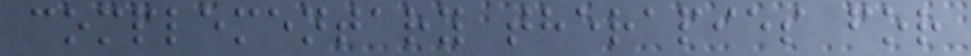complementary therapies for
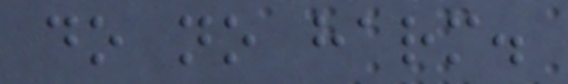do no harm.
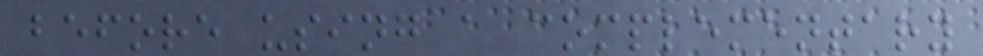before using a complementary
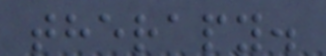therapy.
